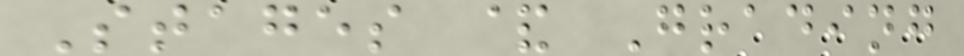Stages & Grading
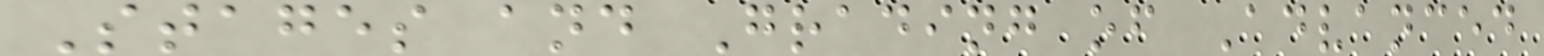Stages and Grading of Advanced
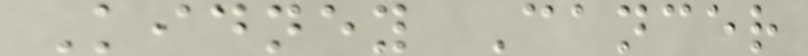Kidney Cancer
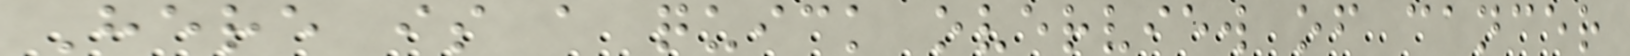Here is a quick overview of cancer
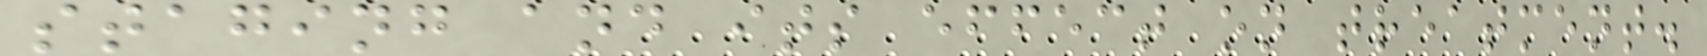staging and its effect on treatment.
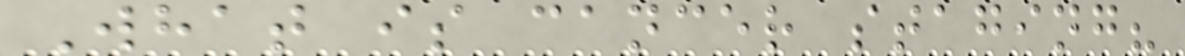What is cancer staging?
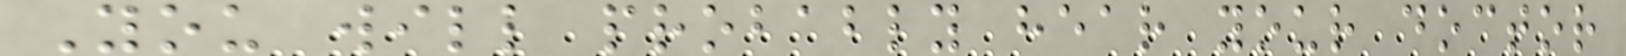You will probably hear your doctor
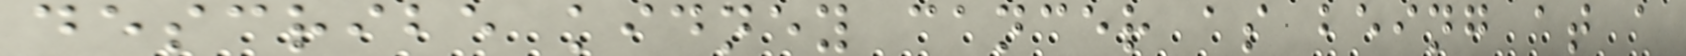describe kidney cancer as being at a
